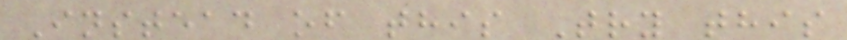Instead of this Try this
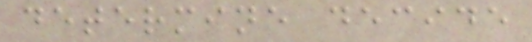determine decide
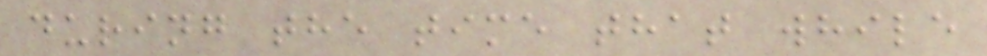during the time that while
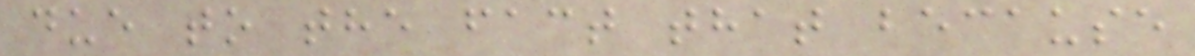due to the fact that because
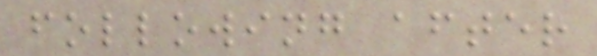following after
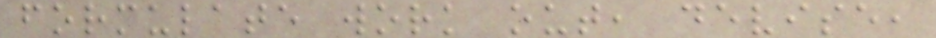formulate work out, devise,
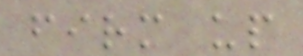firm up
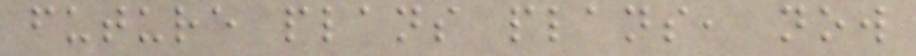future plans plans, now
